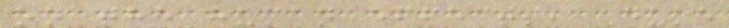on the human effects, Duke
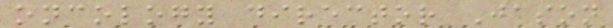oncology director Jason
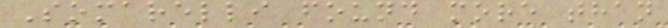Somarelli found more than
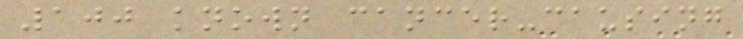100 known cancer-causing
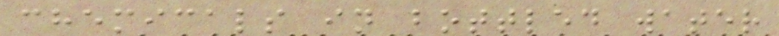chemicals in bottled water
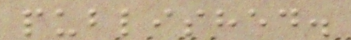published.
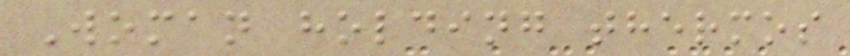Woman holding thermos
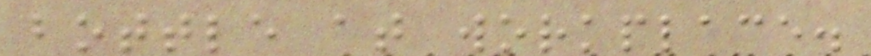bottle at workplace.
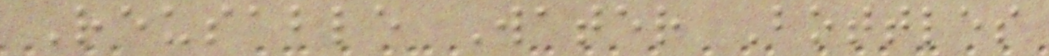Reusable Water Bottles
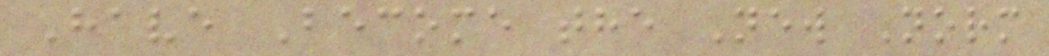Have Become the New Norm
